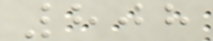808
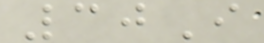30I
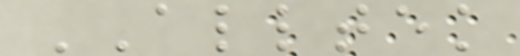ALLTEK
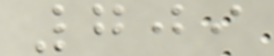709
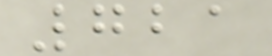721
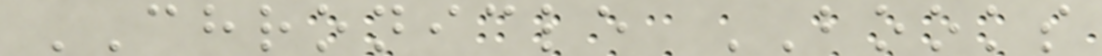CHRONICLE BOOKS
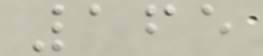165
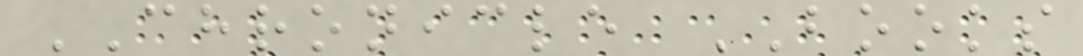CHRONICLE BOOKS
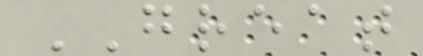GREAT
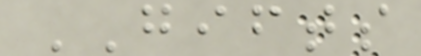GIFTS
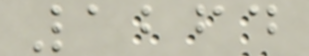1264
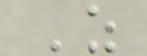Z
